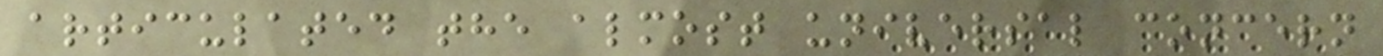articulated the almost universal concern
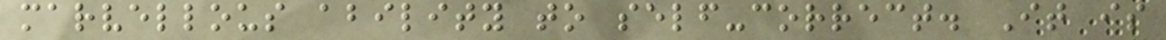marvellous ability to self-correct. It is
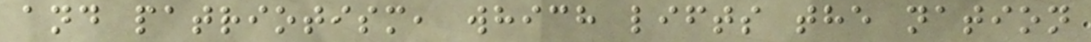and patriotism, which lifts the nation
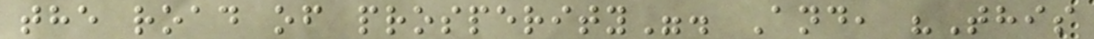the road of prosperity". And, "This
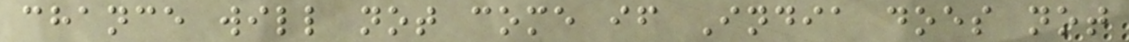chance will not come if India does not
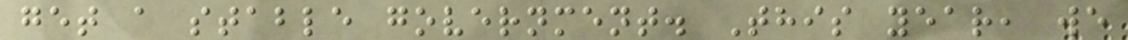get a stable government. This year, we
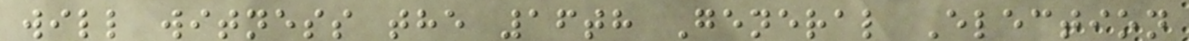will witness the 16th General Election
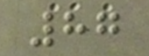87
